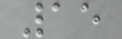15
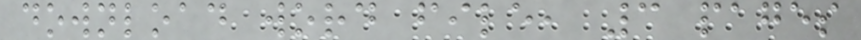download word file, 3 pages
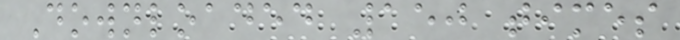Downloaded 150 times
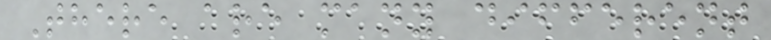There are many different
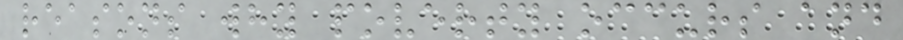reasons why poverty occurs and
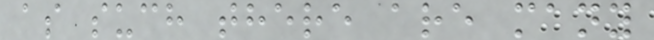as such there are many
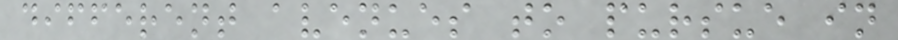different avenues to pursue in
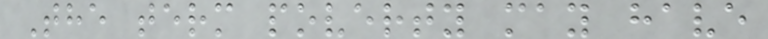The term poverty may have
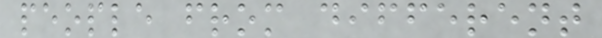people from different
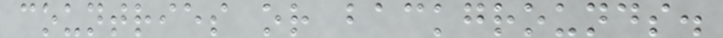countries or backgrounds.
